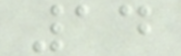14
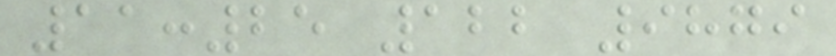11:25 122 9879
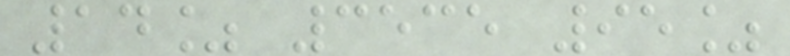14% 3535 95%
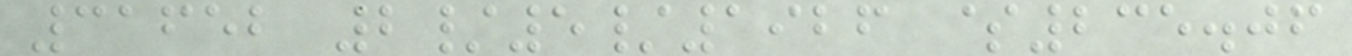31652 2/5/1926 $235.06
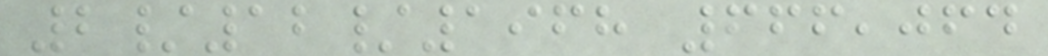2/12/1968 666,064
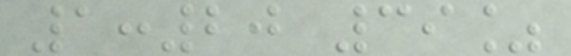1:20 39%
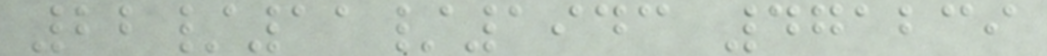22/11/1943 471239
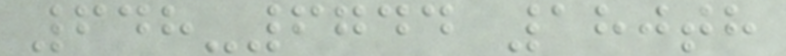648-6744 180th
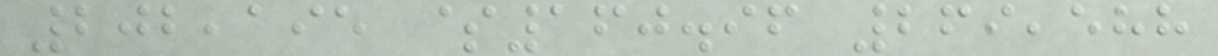202,195 $160.96 269,588
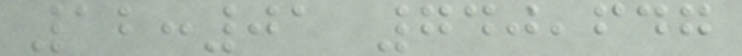12:01 740,647
